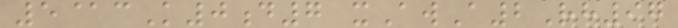5@cK0d7 xAwA2Rh97
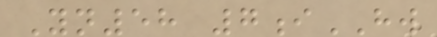Yn58 7iHW
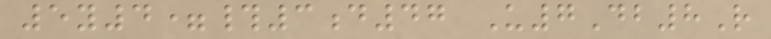5y4=#3d47 U7Db8R
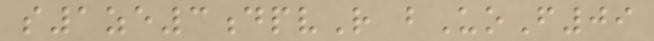s1ze3dpvR bUoF09
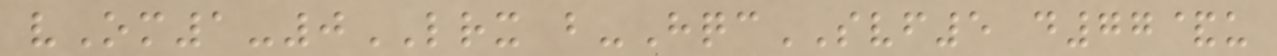vOm1-0LRX b-HqcSVF5 d77&u
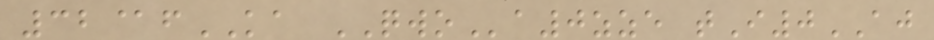32@fKA QWOa0zze tI0AJ
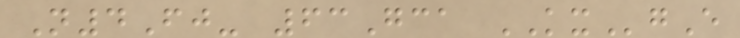N4Fj- 63Gca KXgE
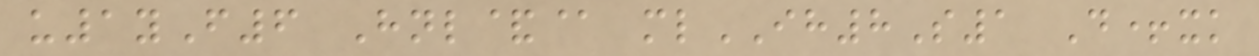u1yF6 Hnl&@ mlIH8S1 D+xk
